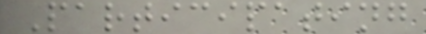Participating
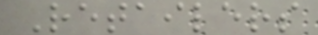Retailers
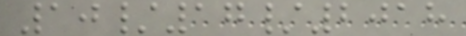10/17/2018
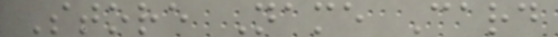Store Name Card
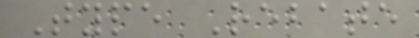Type Rebate
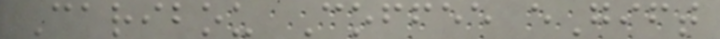Caribou Coffee eGift
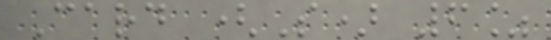Card (S) 6%
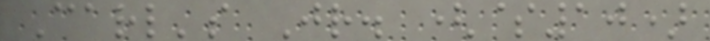Carl's Jr. ($10)
